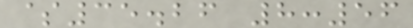$35.26 8:56
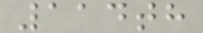114th
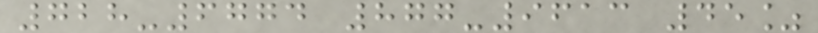728-6774 877-9613 45%
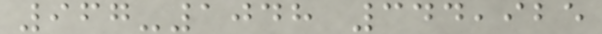967-1048 344,925
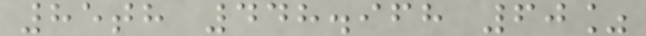85th 448.968 60%
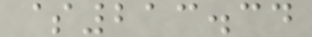$213.34
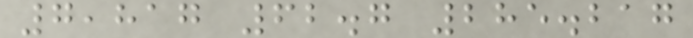7,817 62.7 285.217
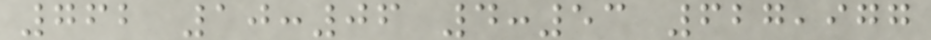762 10:06 4:53 627,977
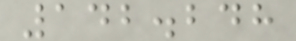142.248
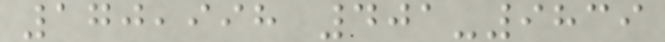170,998 401-9839
